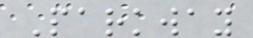Parkway
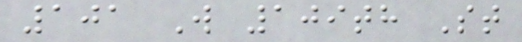101 W 109th St
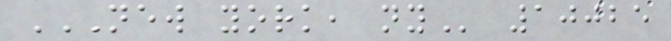NEW YORK, NY 10025
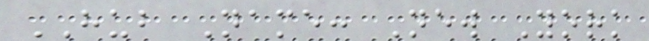HUB Name: New York
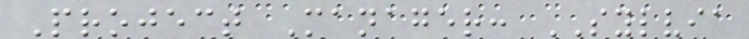Project Manager: SYLVIA
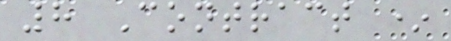8 Contract *
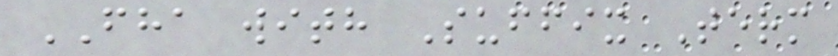FHA with Suffix Term
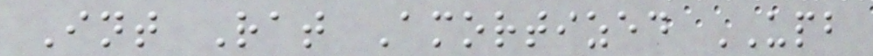Int Rat Amortized UPB
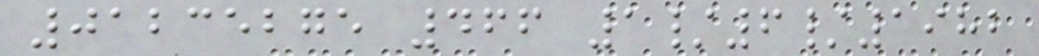01235275 466 1/6/1982
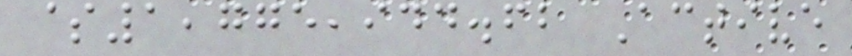$1,775,944.62 Active
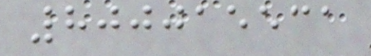800015531
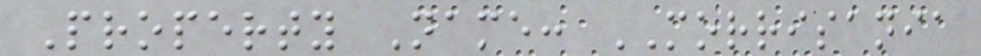Property Name: MORRISANIA
